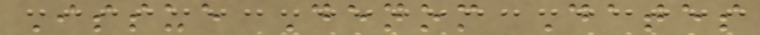Issue Denom Dates
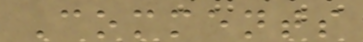Comments
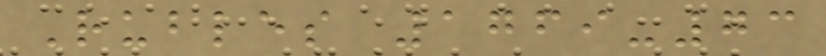Rubles 1769-73
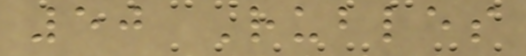50 Rubles
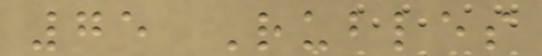75 Rubles
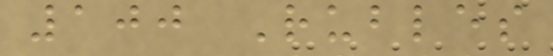100 Rubles
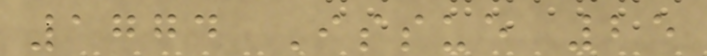1774 Issue 25
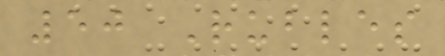50 Rubles
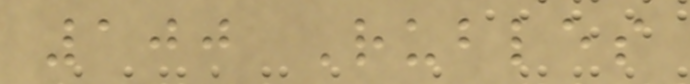100 Rubles
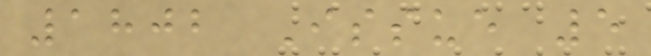1802 Issue 5
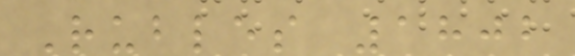Rubles 1802
